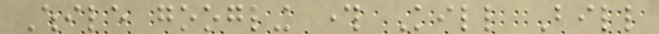While googling through Kill Bill
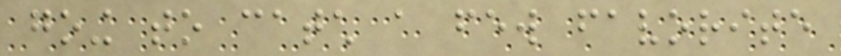going to catch a few favorite
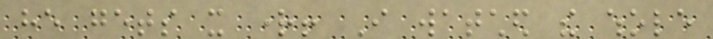he gets it right! I watched the whole
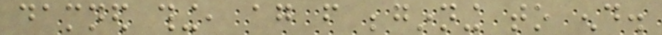damned thing, again from beginning to end.
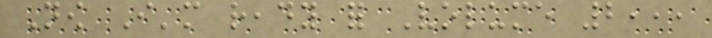Now I'm ready for Volume 2,,,
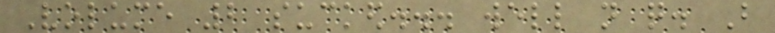Volume 2 sucked... well not quite. But
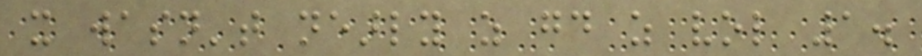it wasn't nearly as good as vol 1.
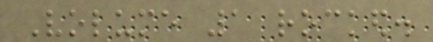Volume 1 rocked.
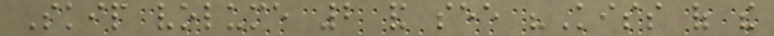Skip volume 2 and see "Kiss of the
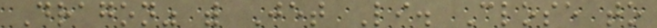Dragon" with Jet Li. Close to
